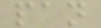pan
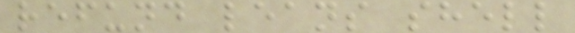refund leans shell
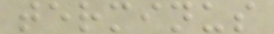terminus
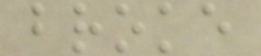broke
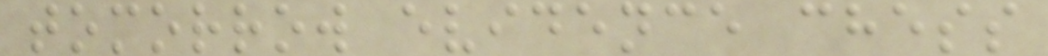tomorrow evidence chess
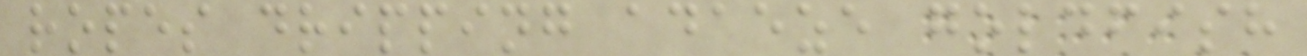ropes dripping adaeze goldfish
